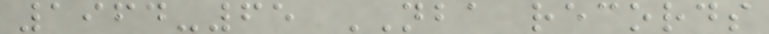1964-65 NBA records
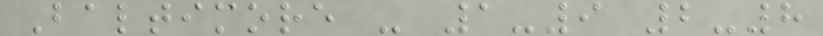Baltimore - 1-9 2-8
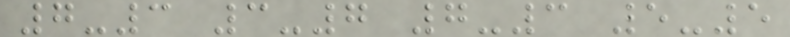7-3 3-7 7-3 5-5
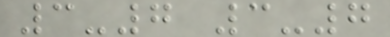3-7 3-7
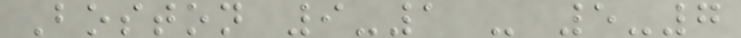Boston 9-1 - 5-7
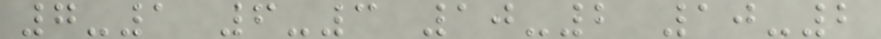7-1 6-3 10-2 10-2
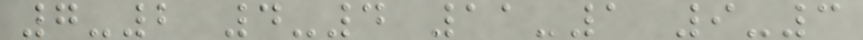7-2 4-4 11-1 9-3
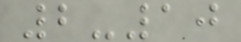2-10
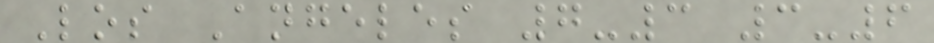Los Angeles 7-3 3-6
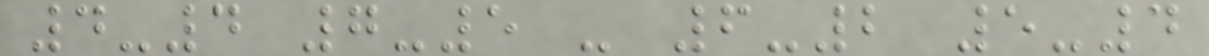4-4 7-5 - 6-2 5-4
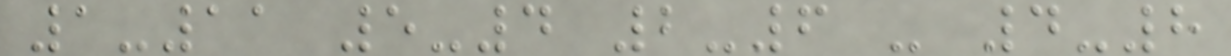1-11 5-4 2-6 - 4-8
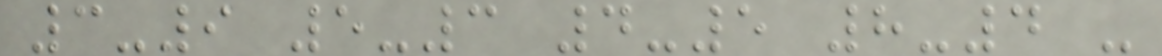3-9 5-3 4-5 8-4 -
